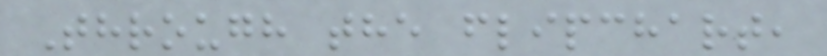Through the flipchart,
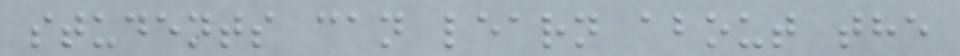students can learn about the
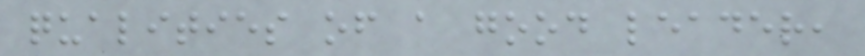qualities of a good leader,
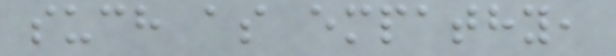such as empathy,
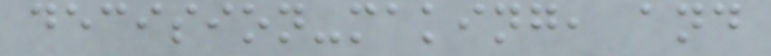decision-making, and
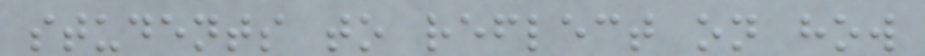students to reflect on how
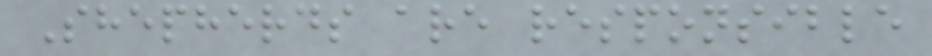Shepherds are responsible
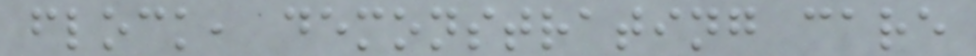flock, demonstrating care
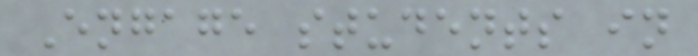Engage students in
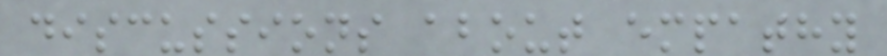discussions about empathy
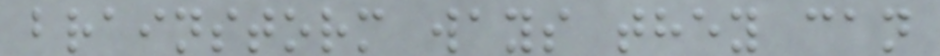brainstorm ways they can
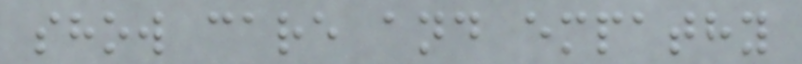show care and empathy
